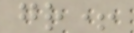gr+
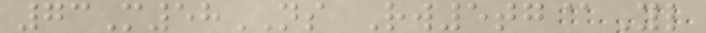73M58NS Rw5tg@Yl
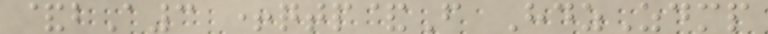&bA3 +qtp&F HdzZdmp
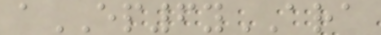aEP6yARA
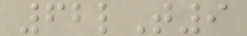62lT9
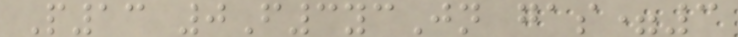P13 0F3ycJn gas=3
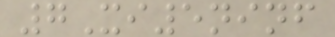7Xi5ninf
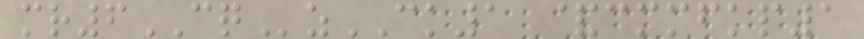mr6CQzCK1 &cmmfkp1
